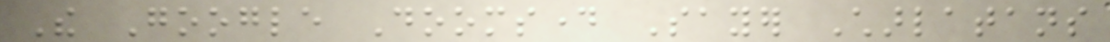The Google Doomsday Sayer Charlatans
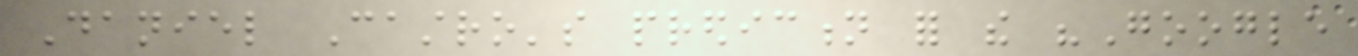Daniel Castro's prediction for the "Google
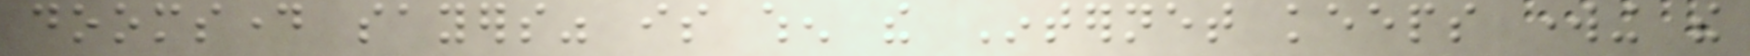doomsday sayers" is when the Internet keeps working the
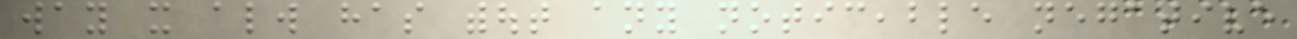way it always has without any noticeable negative
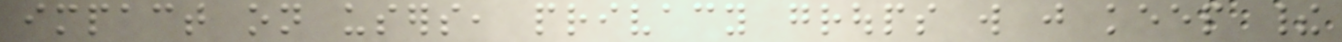impact on users, privacy groups will just keep their
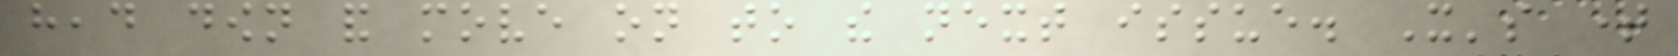head down and move on to the next issue. It's time
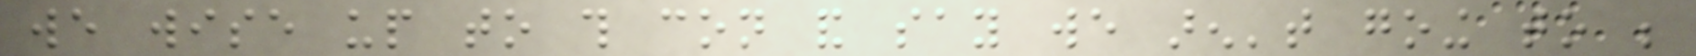we wise up to this con and say we aren't going to be
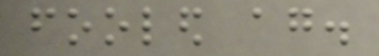fooled again.
